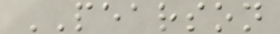PEARSON
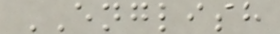ENGLISH
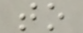to
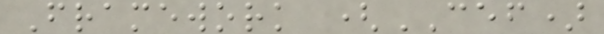Framework (CEF)
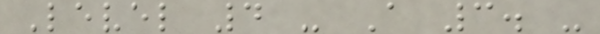Level 4 - A 3. -
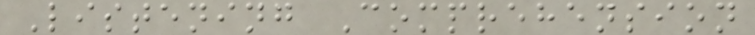Listening Comprehension
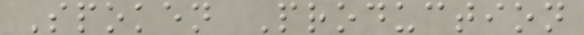Spoken Production
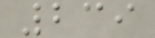239
